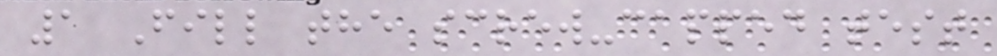1 Fill the screw-capped test
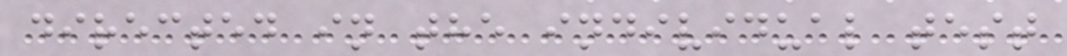directed in the individual test
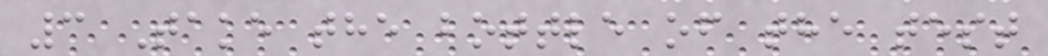3 Take the bottle of the test
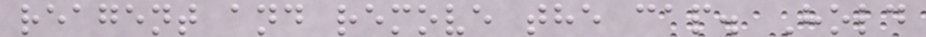reagent and remove the cap. Hold
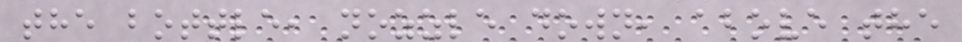the bottle, nozzle down, above the
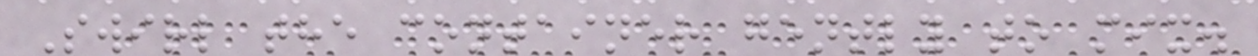Swirl the container gently to mix.
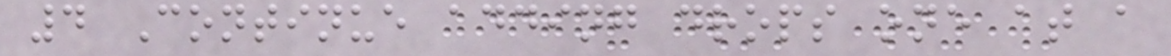4 Continue adding drops one at a
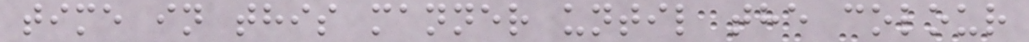time in this manner until the colour
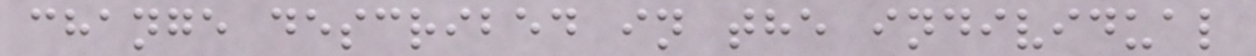change described in the individual
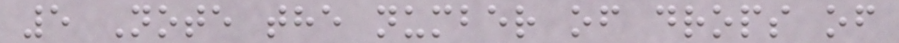5 Note the number of drops of
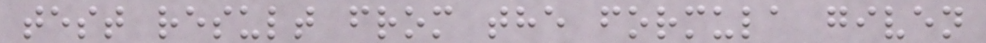test result from the formula given
